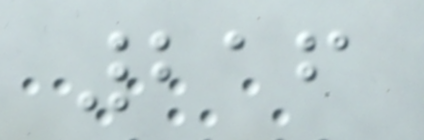216
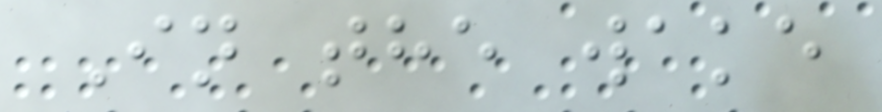In the wake
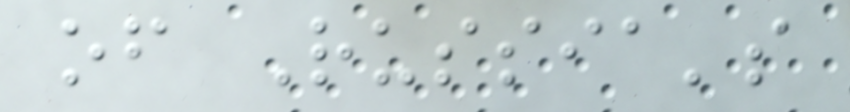of Russia's
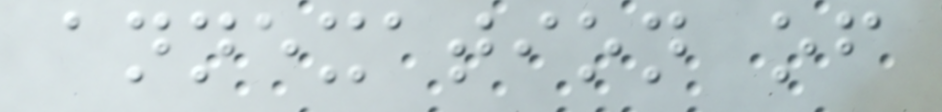annexation of
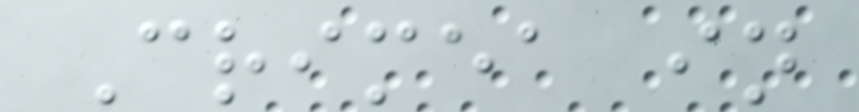Crimea in
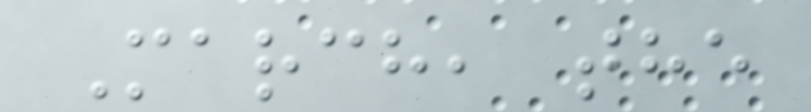March, the
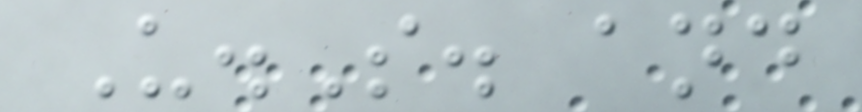U.S. and
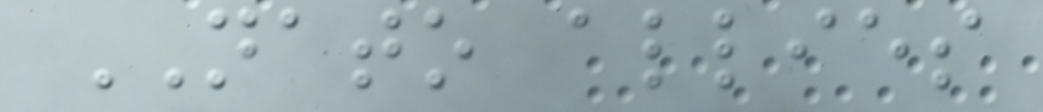NATO allies
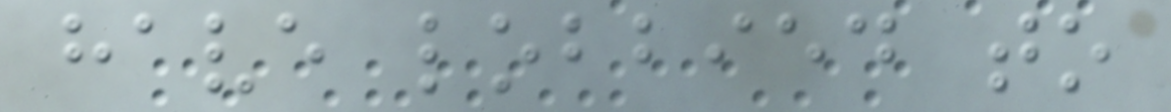have lobbied to
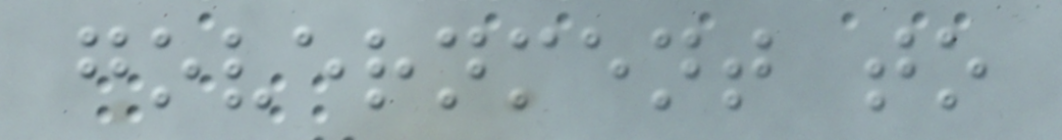government to
